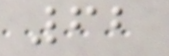62
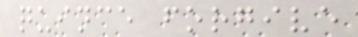quince forgive
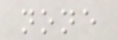none
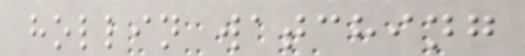hollin watching
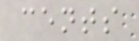cents
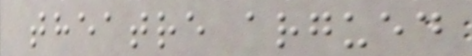theatre argued
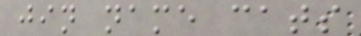jin name cats
